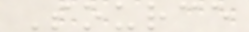Source
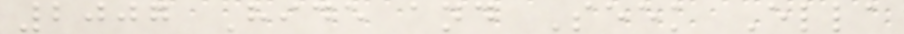2007 Hide and Seek Ella
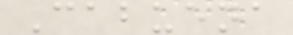Cabuena
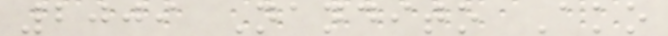2009 Nandito Ako
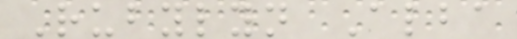Rubylyn Alba
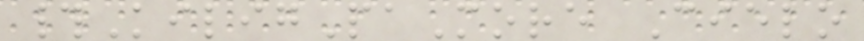#KiligPaMore Cielo
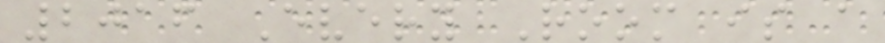2016 Every Room is a
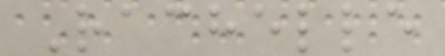Rachelle
